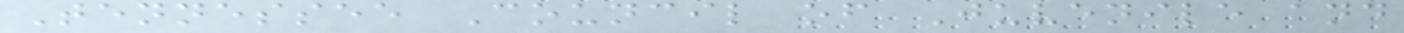Tennessee Council of Juvenile and
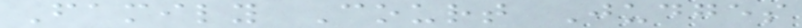Family Court Judges
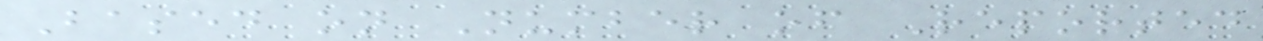Based on Number of Reported
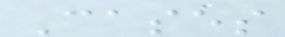Cases
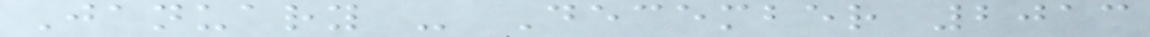January - December 2013
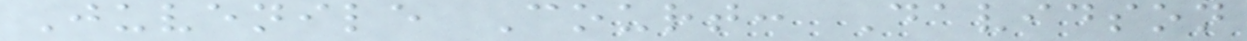Juvenile Court: Davidson
